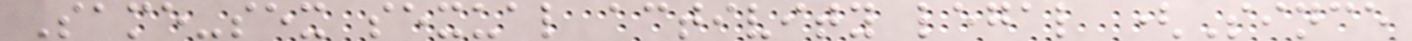Same-sex sexual activity legal (Since
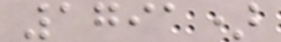1791)
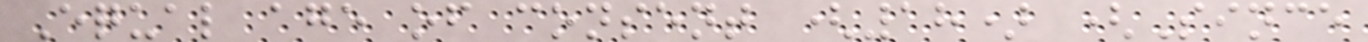Equal age of consent (18) (Since
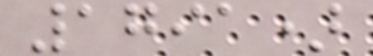1791)
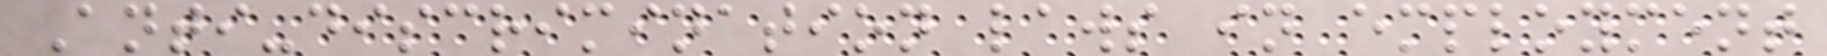Anti-discrimination laws in employment
